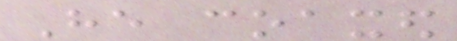He coaxed
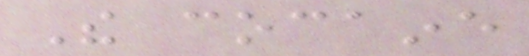The cocaine
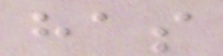has
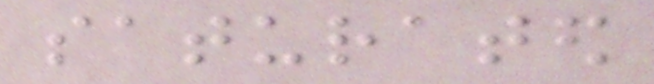saturated
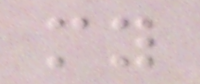my
